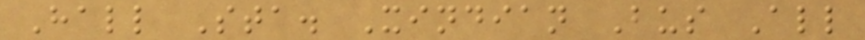Hall Sta. Xindian Bus All
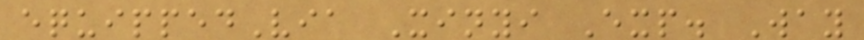equippedVia Xinyi Exp. Way
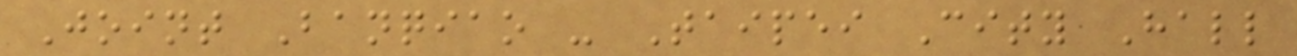Joint Banqiao - Taipei City Hall
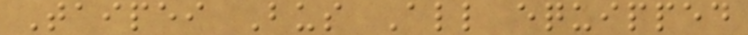Taipei Bus All equipped
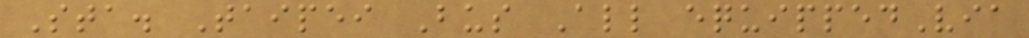Sta. Taipei Bus All equippedVia
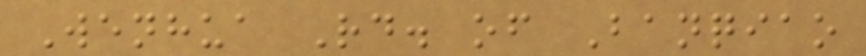Wenhua Rd. of Banqiao
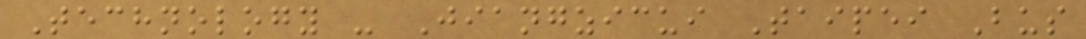Technology - Jiangzicui Taipei Bus
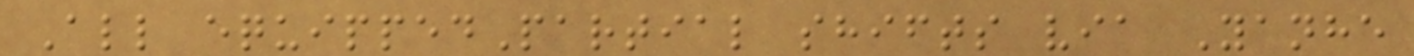All equippedPartial shifts via Yanhe
